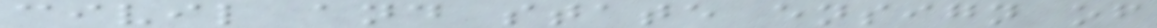civil and state ensign of
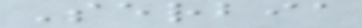Serbia
